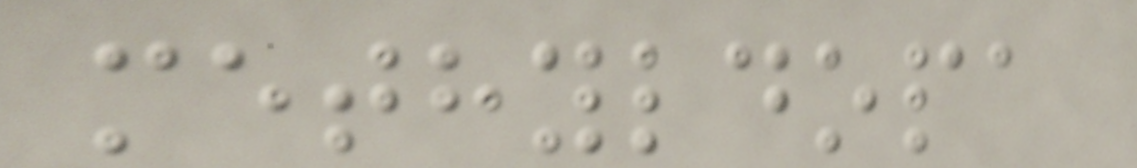methyldopa
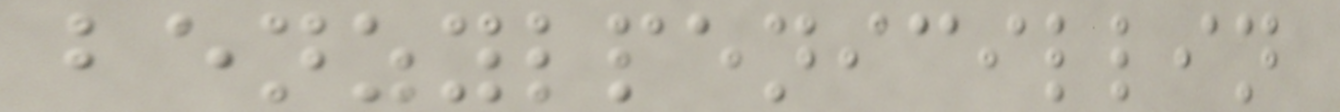benzylpenicillin
